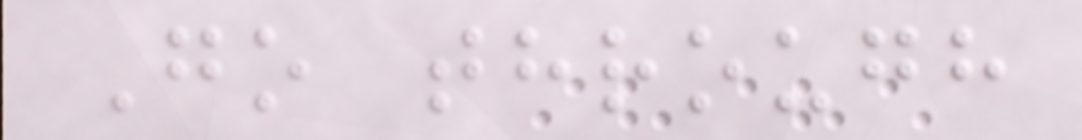Go through
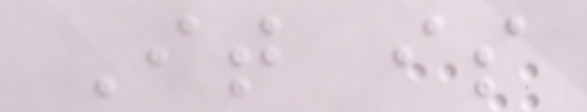It is
